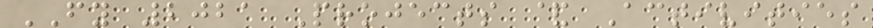FY 2021 Projects & Activities
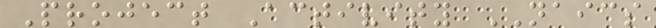Project Activity NAICS
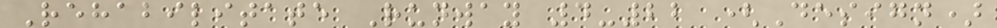Rehabilitate Runway 4-22 (Design)
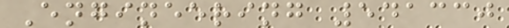Engineering 541330
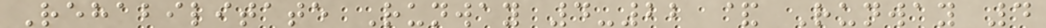Rehabilitate Runway 4-22 & Runway 4
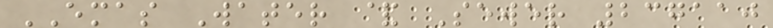EMAS Water & Sewer 237110
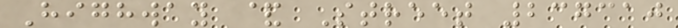Highway & Street 237310
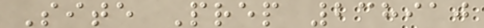Site Prep 238910
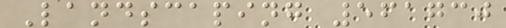Landscaping 561730
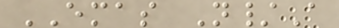EMAS N/A
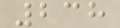238
